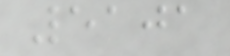5101
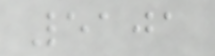5101
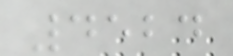4524
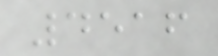4516
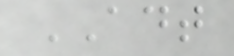ADT
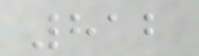812
